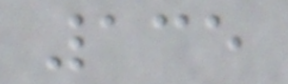135
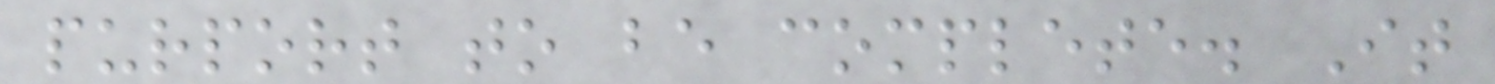purport to be complete. It
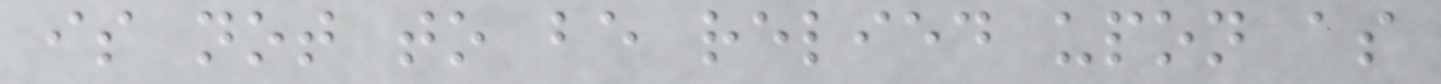is not to be relied upon as
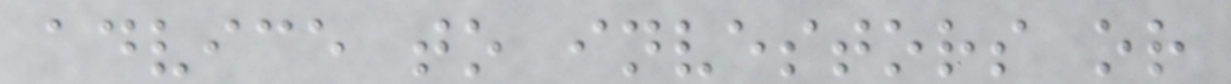advice to investors or
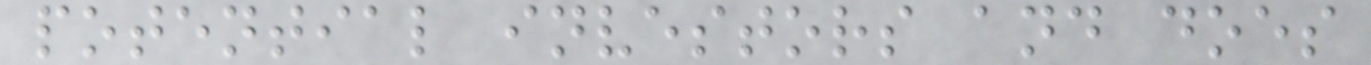potential investors and does
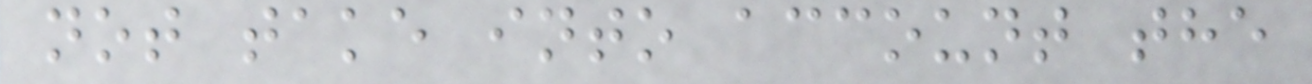not take into account the
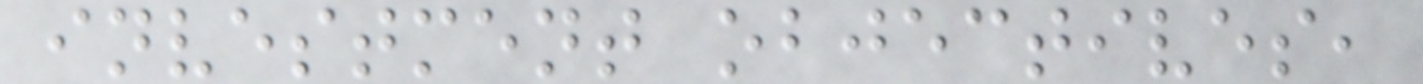investment objectives,
